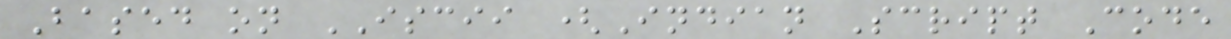Based on ISCII (Indian Script Code
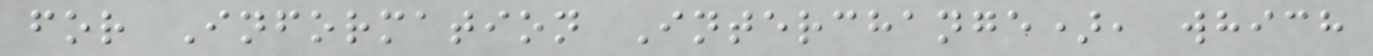for Information Interchange), which
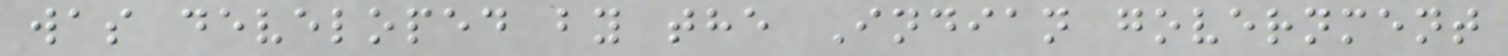was developed by the Indian government
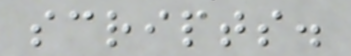scripts.
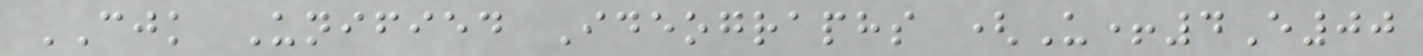CJK Unified Ideographs (U+4E00
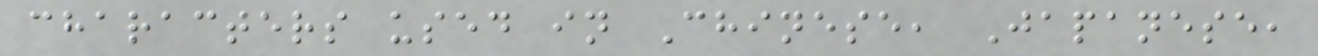characters used in Chinese, Japanese,
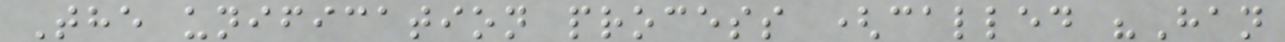The unification process (called "Han
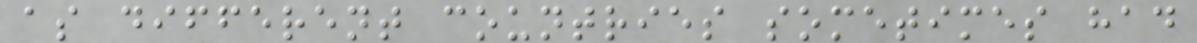as different countries sometimes had
